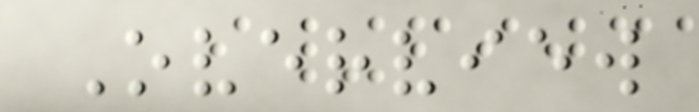Overview
